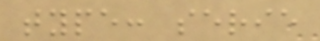type: serie
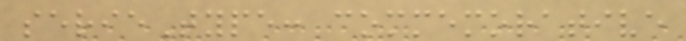serieType: commemorative
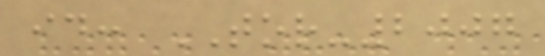id: TOR-2007
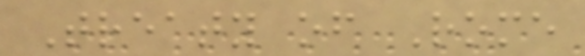Treaty of Rome
